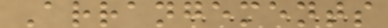Arrangements
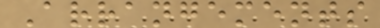Arrangements
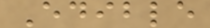Edible
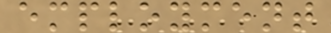employment
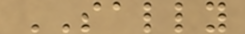SALLY
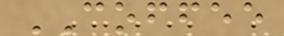COFFEE
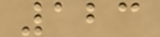123
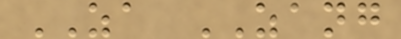ZA ZANG
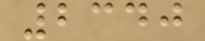2340
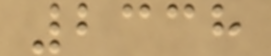2338
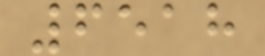6518
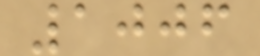1006
